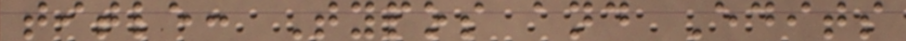title: Typos and Edits
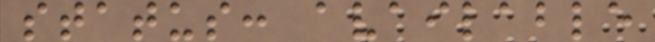status: available
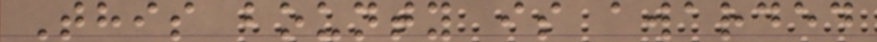This bounty is awarded
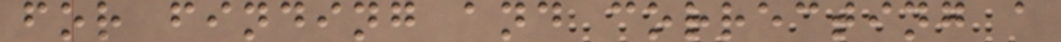for finding and correcting a
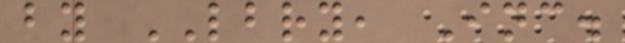by LBRY, Inc.
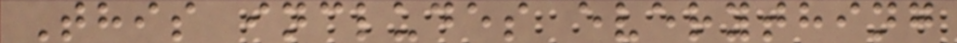This includes everything
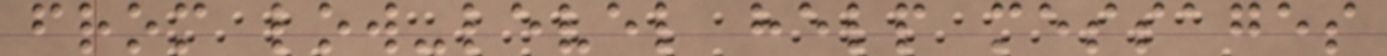from low-level help messages
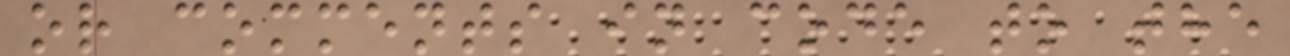or comments in code to the
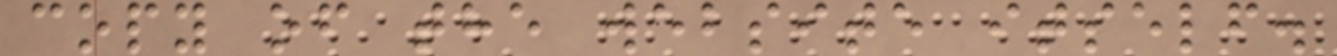copy of the website itself.
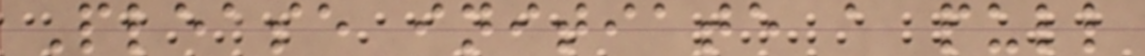Please initiate a pull
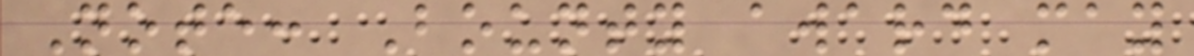Note: Bounty award may
